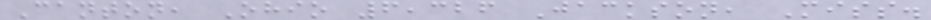Canton, Ohio 6,326 Jackson, Miss.
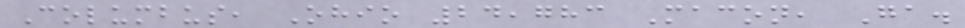Columbus, Ohio 24,783 Macon, Ga.
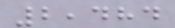2,484
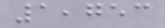1,753
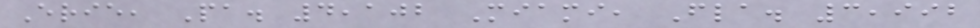Erie, Pa. 4,102 Miami, Fla. 3,992
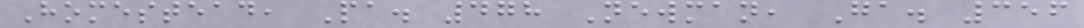Homestead, Pa. 478 Newman, Ga. 356
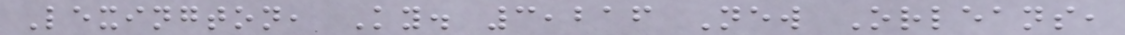Lexington, Ky. 3,216 New Orleans,
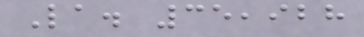La. 35,928
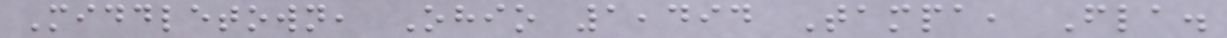Middletown, Ohio 1,494 Tampa, Fla.
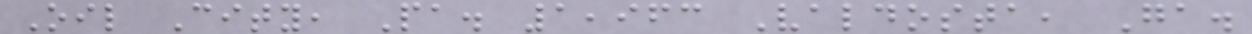Oil City, Pa. 1,963 Valdosta, Ga.
